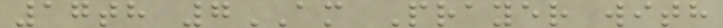17th 7AM Prayer with
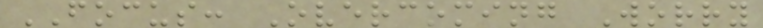FOCUS: Overcoming Worry
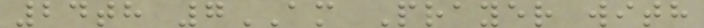24th 7AM Prayer with
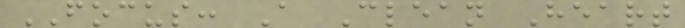FOCUS: A Clean Heart
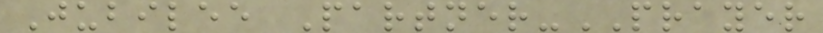Jubilee Partner-PRAYER
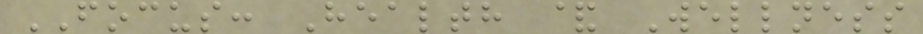FOCUS: Health & Wellness
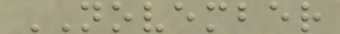NOVEMBER
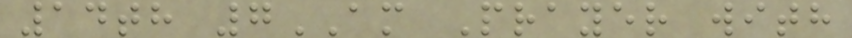14th 7AM Prayer with
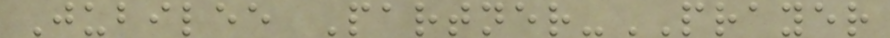Jubilee Partner-PRAYER
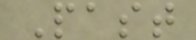Past
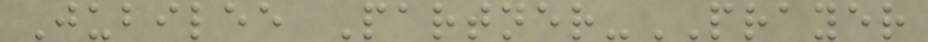Jubilee Partner-PRAYER
